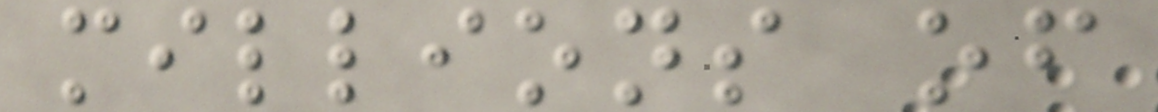millions of
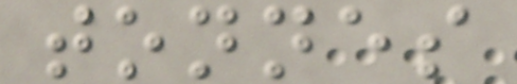tonnes
